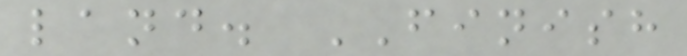land. FINISH
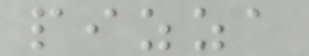pizza
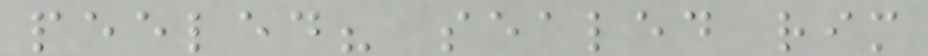peeled? sealed rim
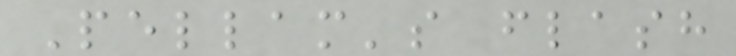Pellam's flash
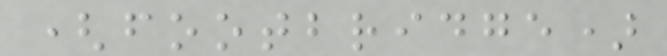(footbridge)
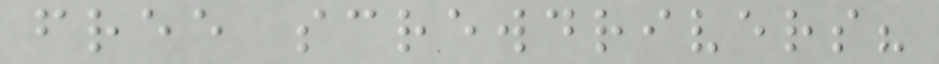free screwdrivers?
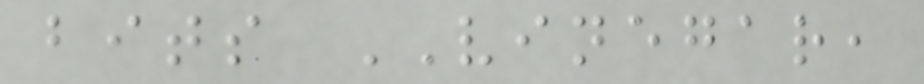bits VINEGAR,
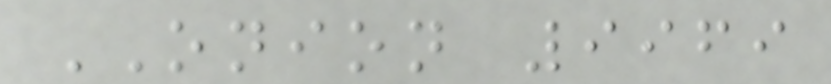ONION 9969
